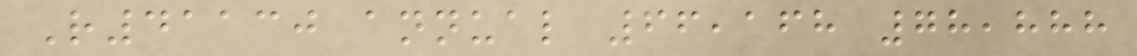R41130 annual 66,168 78,888
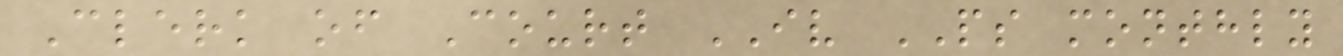Clerk of Court IV PS monthly
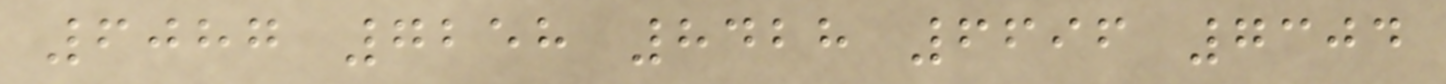6087 7258 8428 6696 7304
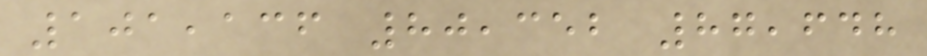101,136 80,352 87,648
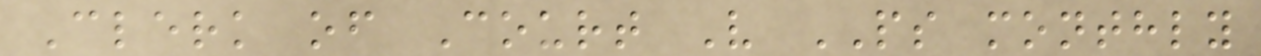Clerk of Court V PS monthly
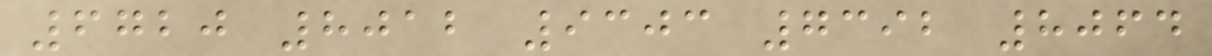6720 8012 9303 7392 8064
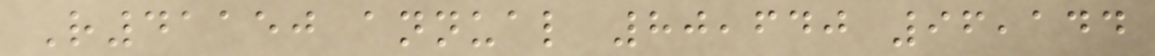R41150 annual 80,640 96,144
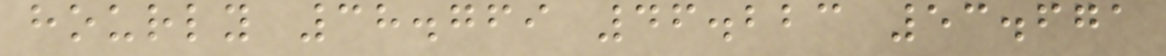hourly 38.769 46.223 53.671
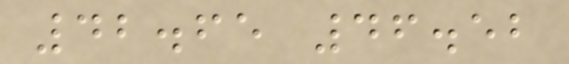42.65 46.52
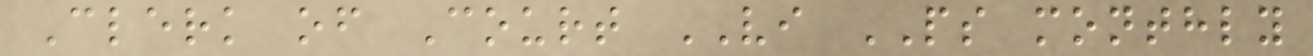Clerk of Court VI PS monthly
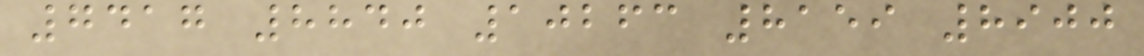7417 8840 10263 8159 8900
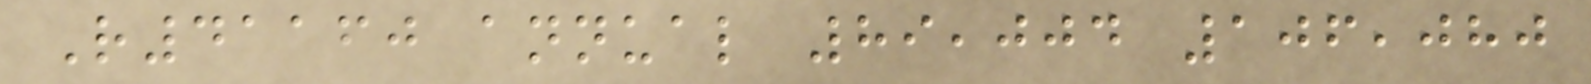R41160 annual 89,004 106,080
